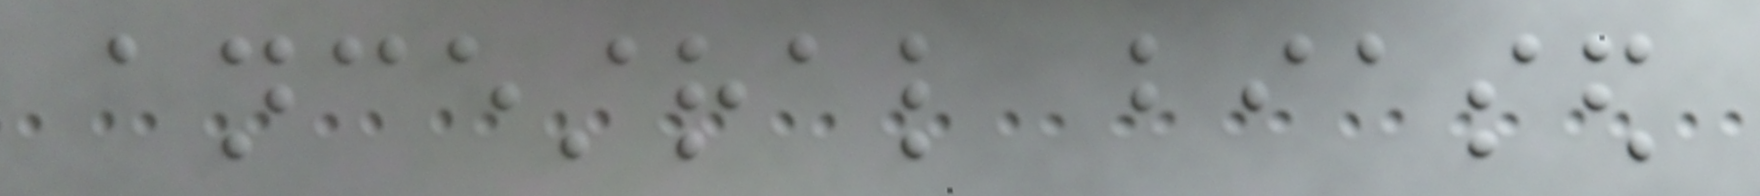ancestral biased
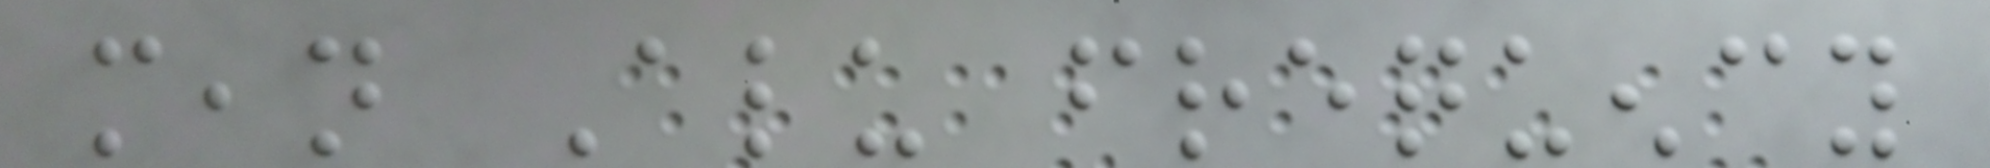mean Alu frequency
